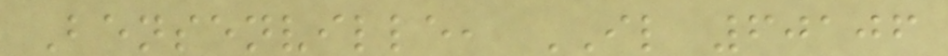Bensenville, IL 60106
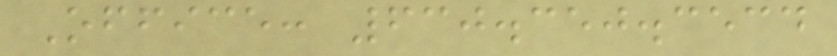Office: 630.350.3534
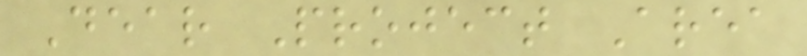Dear Project Area
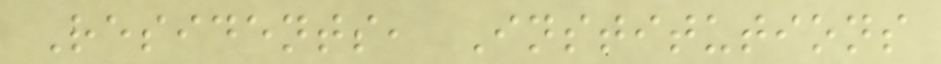Residents, Institutions
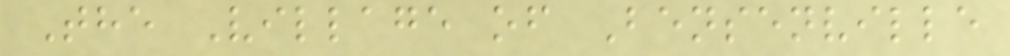The Village of Bensenville
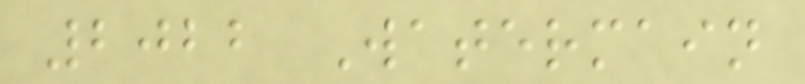2022 Watermain
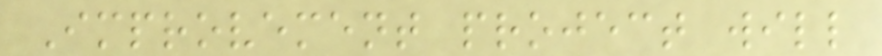Improvement project will
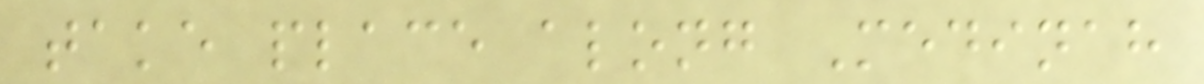take place along Medinah
